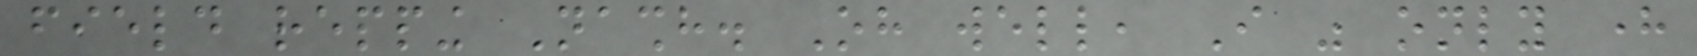field repping Nashh. Oh well, I was only here
